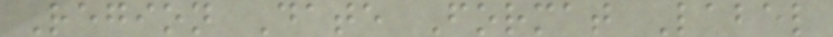Region Date Format Label
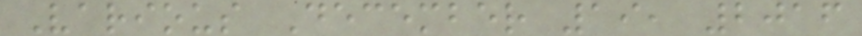Various December 19, 2016
